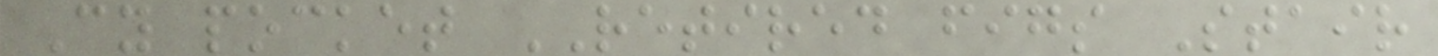Cy pocket RETIRED figs Stair
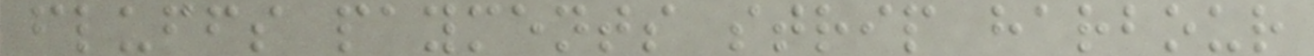fluffs payments strip harbour
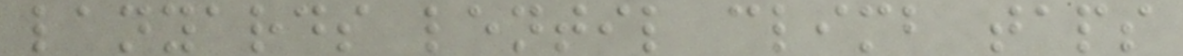lanyards lentil climb taps
